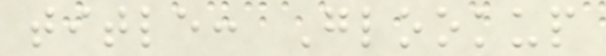title: Glookup
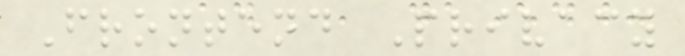Frontend Privacy
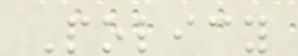Policy
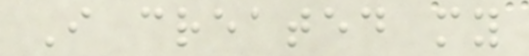I created my
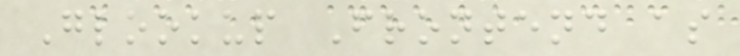Glookup Frontend as
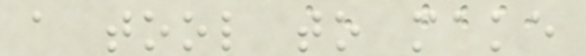a tool to make
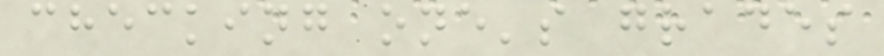checking one's grades
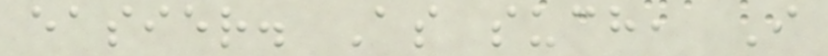easier. As such, I
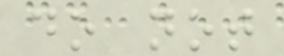do not
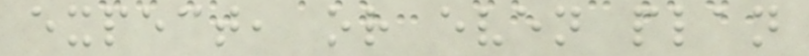expect, or even plan
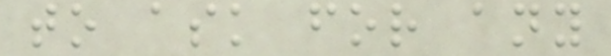to ask for any
